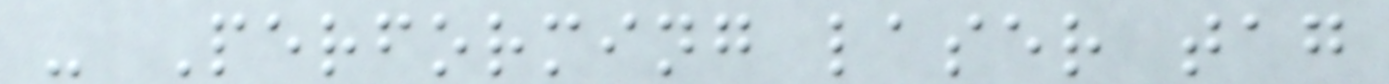- Performing laser tag
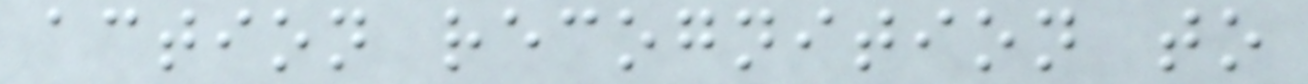action recognition to
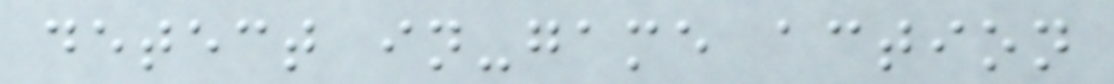detect in-game action
